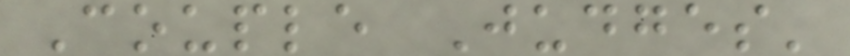Couple Judges'
